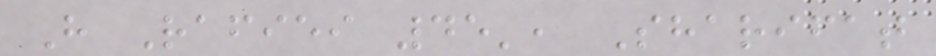H Rafiei 45', Sharifat
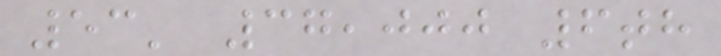53' 37,000 6th
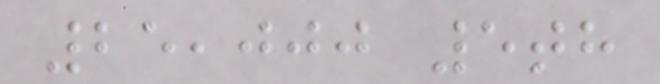25,000 5th
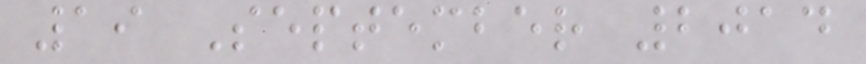19 September 2014
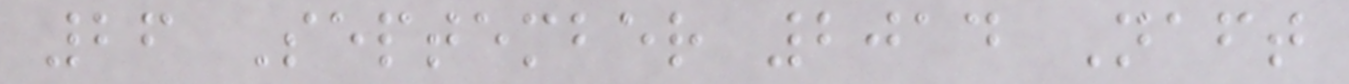26 September 2014 Naft
